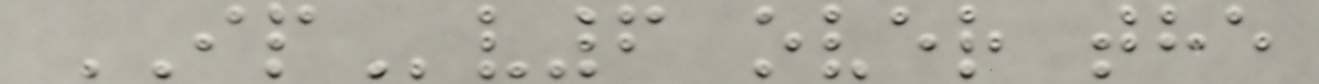IPv6 over the
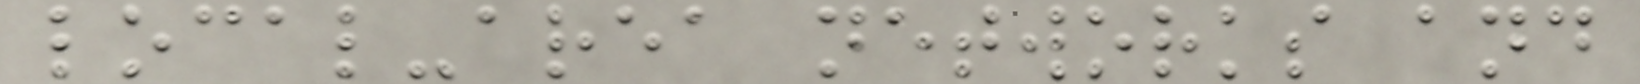local-area networks and
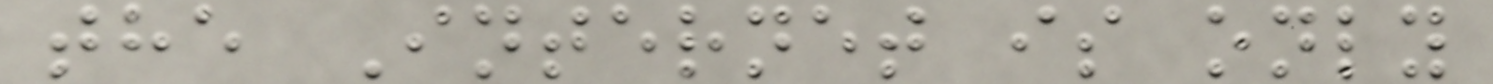the Internet is only
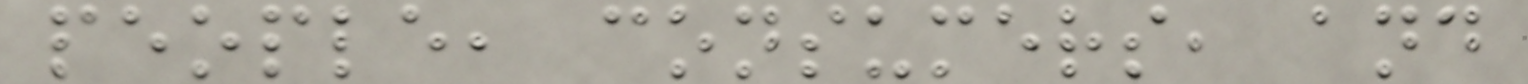people, consumers, and
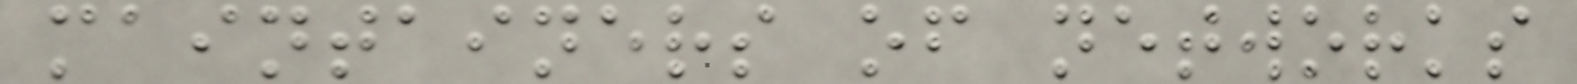maintainers of networks
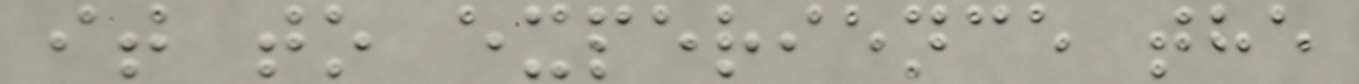it to experience the
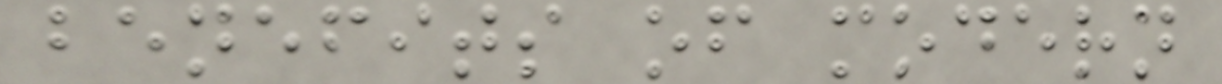benefits of modern
